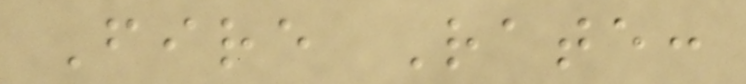Fire Rate:
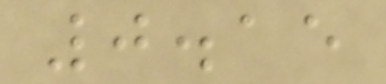0.15
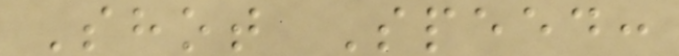Shot Speed:
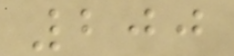200
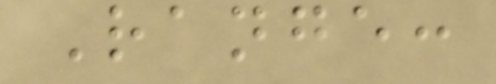Range:
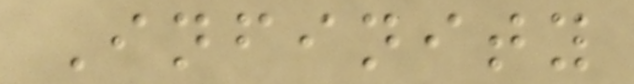Infinity
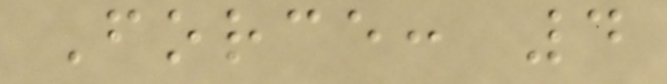Force: 4
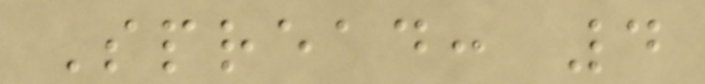Spread: 4
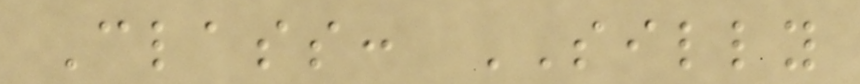Class: SILLY
